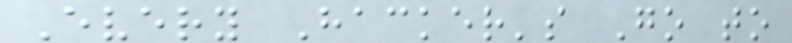Every Hacker's Go to
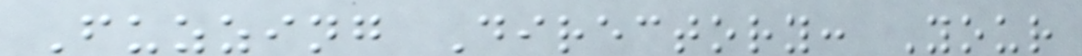Fuzzing Directory: Your
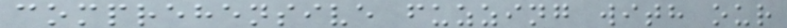comprehensive fuzzing with our
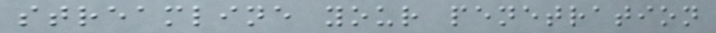streamline your penetration
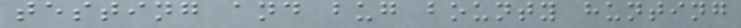testing and bug bounty hunting
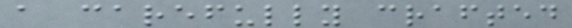a carefully crafted
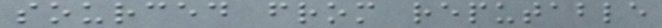sourced from reputable
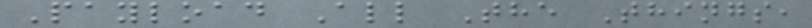Payload All The Things,
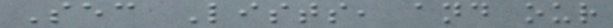Sec Lists, and our
